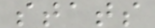stats
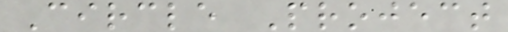Circle Project
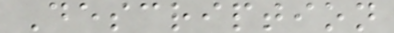Description
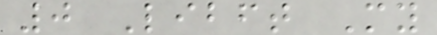0 Libft My
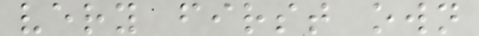very first own
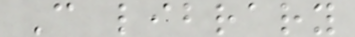C library
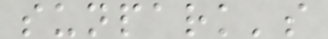sunpark's
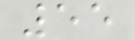55
